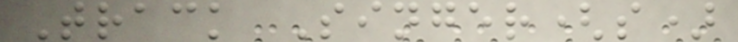Track Singer(s)
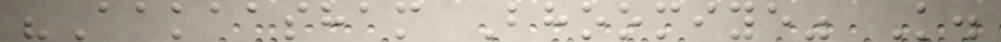"Aakaasham Bhoomiye" K.
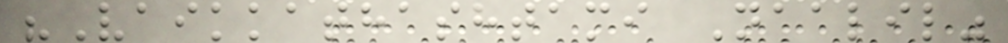"Vaikkathashtami Naalil"
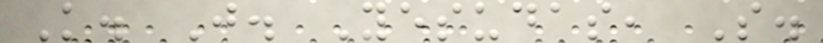K. J. Yesudas, S.
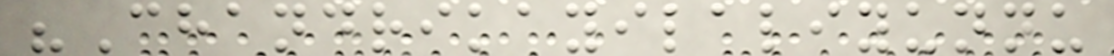"Chandrikayilaliyunnu
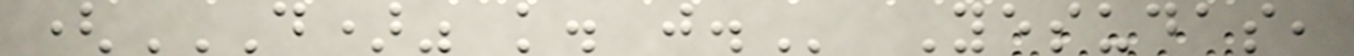(D)" K. J. Yesudas,
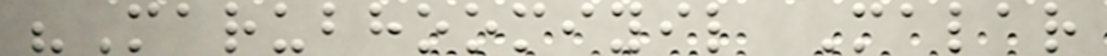"Marubhoomiyil Malar
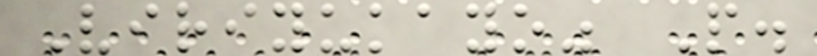Viriyukayo" P.
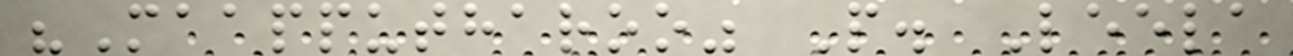"Maapputharoo" P. Leela
